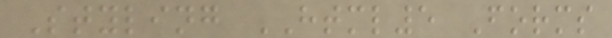Styling HTML5 Forms
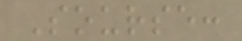Sourse:
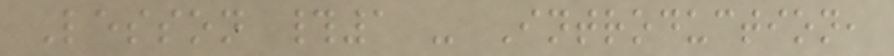Lesson #1 - Introduction,
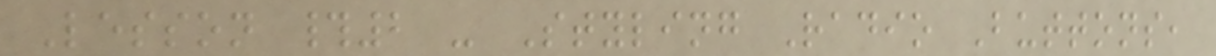Lesson #2 - Styling Radio Buttons,
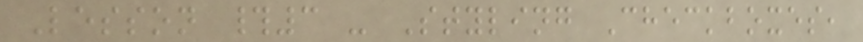Lesson #3 - Styling Checkboxes,
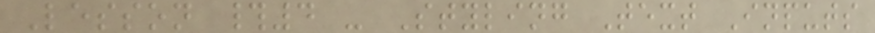Lesson #4 - Styling Text Inputs
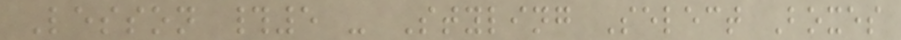Lesson #5 - Styling Select Boxes
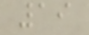19
